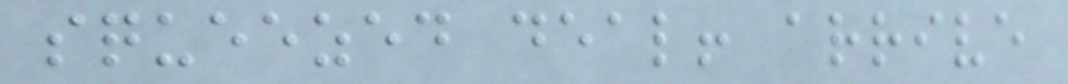squeezed deal! arrive
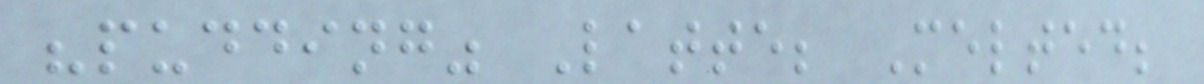"pudding" Latte; Melted;
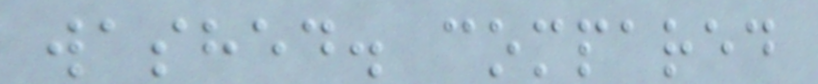washed. compared
